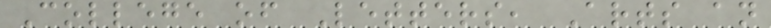College of Letters, Arts an
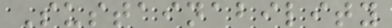Sustainability
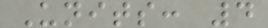Units: 4
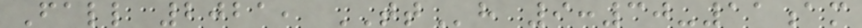Fall 2021, TTh 9:30-11am
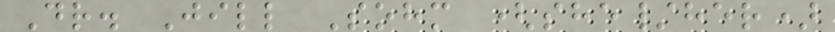Dr. Jill Sohm (she/her)
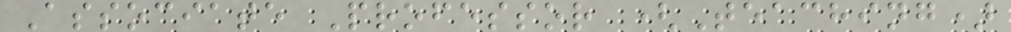Associate Professor (Teaching)
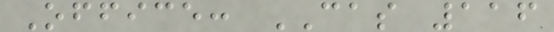Office: CAS 116
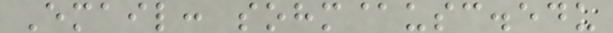Email: sohm@usc.edu
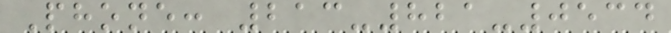Phone: 213-821-0534
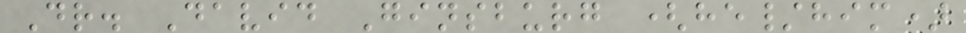Dr. David Ginsburg (he/him)
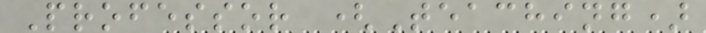Professor (Teaching)
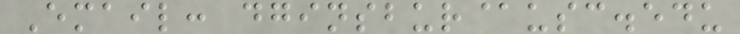Email: dginsbur@usc.edu
